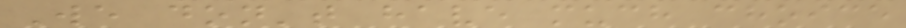We don't have much choice
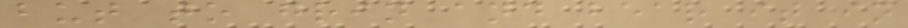but to grin and bear it in
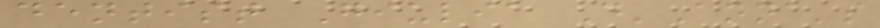dentist Giulia D'Anna's
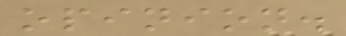opinion.
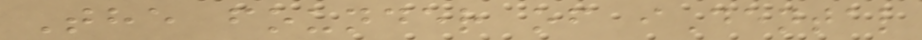The founder of iDental
